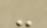-
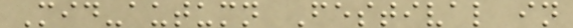Mid-autumn Festival in
